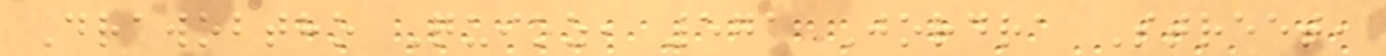Drawobtho Quioz, 571 Jordra Street,
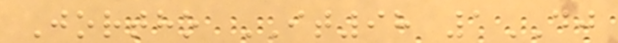Jortho IT98 1DJ
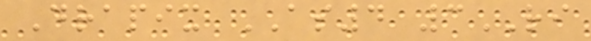Drapix AS4 3RI
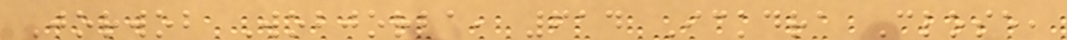Jorwob Wobjorba, 614 Ickdra Close,
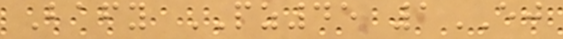Bafy PZ45 1EJ
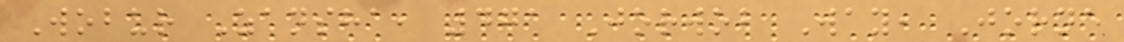Wobur Zansha, 471 Jorwob Way, Jorne
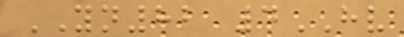YN82 4HV
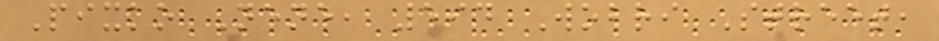Pixko Nene, 594 Wobri Street,
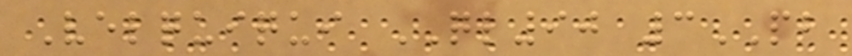Velquiqui QL90 3PB
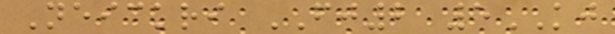Neickri FJ2 5KJ
